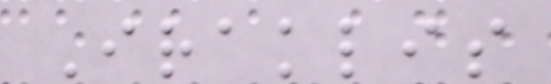Iraklis
